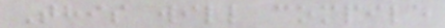This will compile
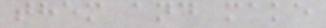them and make
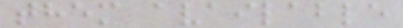them available
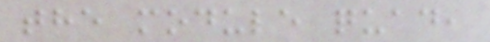the module quad,
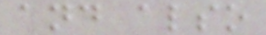and also
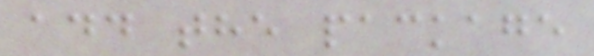add the package
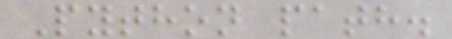Python path.
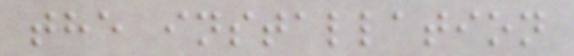the installation
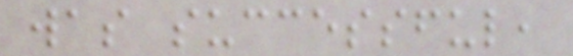was successful,
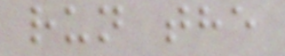run the
